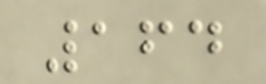164
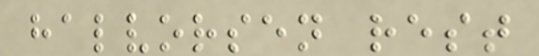halvorsen rest
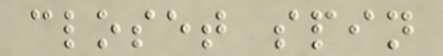closet spin
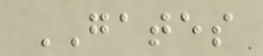GATES
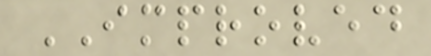IMPROVED
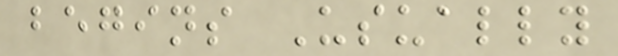begins Usually
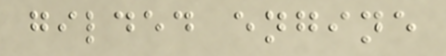gilded engine
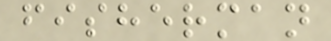fisherman
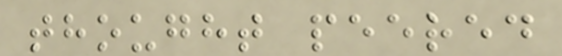thought peered
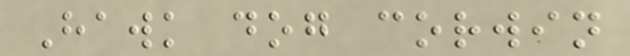Hawk dog corwin
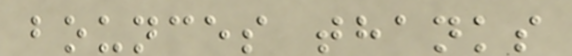bounces thanks
